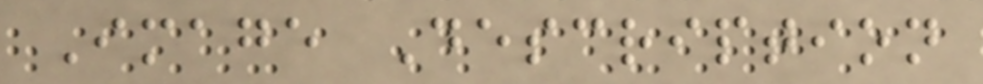Image Description
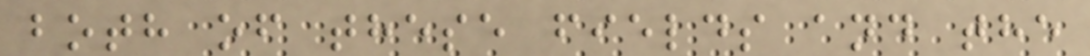both of these fields and the
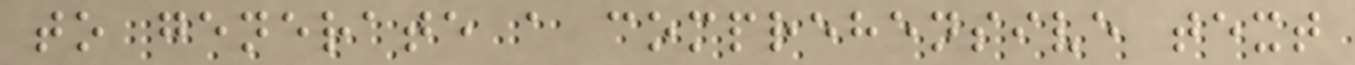to generate a comprehensive text
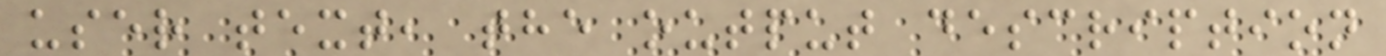user text, the output description
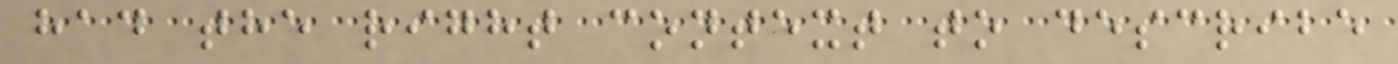had the right context to describe
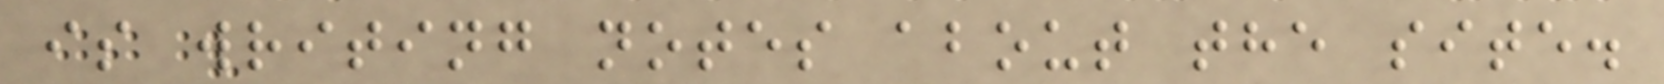is writing notes about the site.
